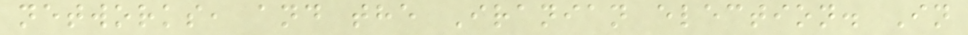networks, and the Iranian election. In
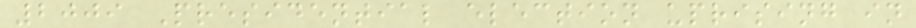2009 Presidential election uprising in
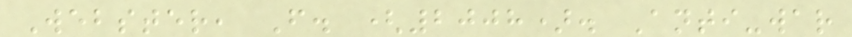Webster, F. (2008). Anti-war
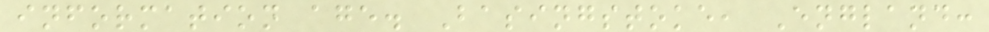information age. Basingstoke, England:
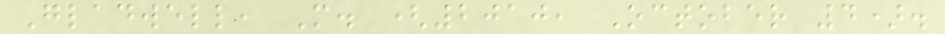Gladwell, M. (2010, October 4).
